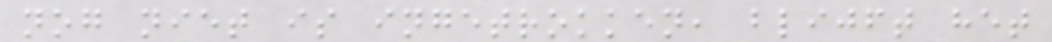nog niet is ingetrokken, blijft het
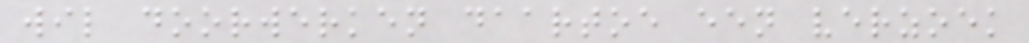wil doorwerken daartoe een verzoek
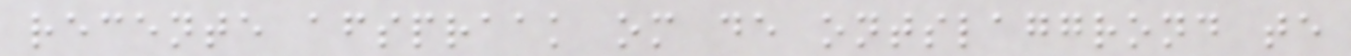recente afspraak om de ontslaggrond te
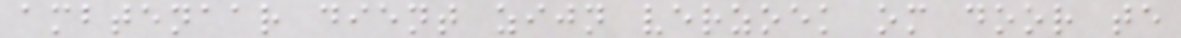ambtenaar dient zijn verzoek om door te
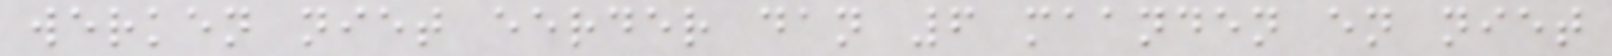werken niet eerder dan 6 maanden en niet
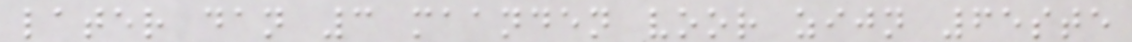later dan 3 maanden voor zijn 65ste
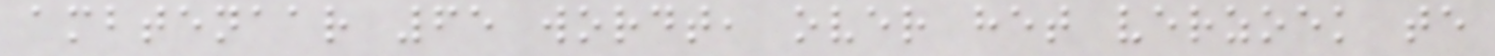ambtenaar 65 wordt, over het verzoek te
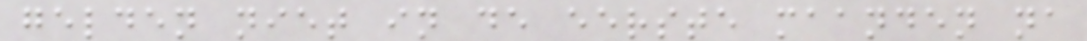gelden niet in de eerste maanden na
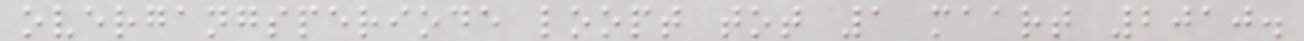overgangsperiode loopt tot 1 maart 2010.
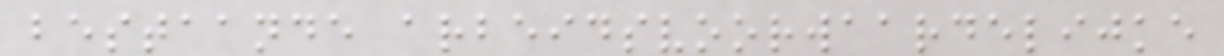bestaande arbeidsvoorwaardelijke
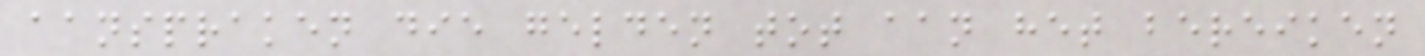aanspraken die gelden tot aan het bereiken
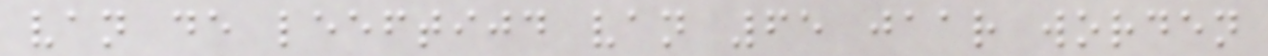van de leeftijd van 65 jaar worden
